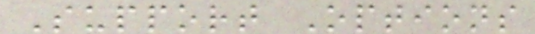Support Options
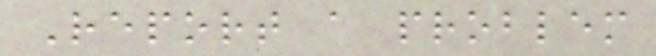Report a problem
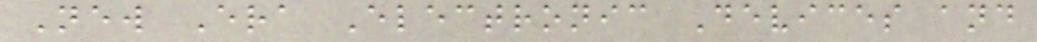New Era Electronic Devices and
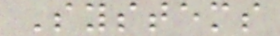Systems
